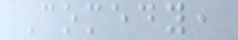Comedy,
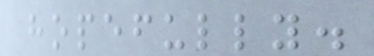hopefully.
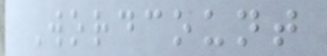Wordcount
